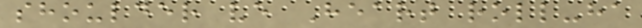shoulder ve Heart roll-ha
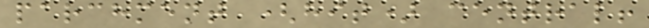parchment (hit) central!
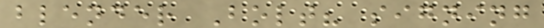blender Bolt? signing
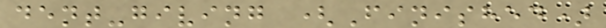dent-giving (Finished)
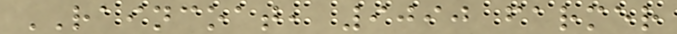RAINCOAT, 9090 farmer
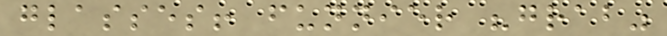glasses! funnier "grab"
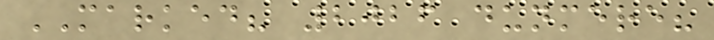MARKED? 2026 dunmere?
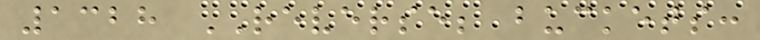1328 REVERSE; buckets:
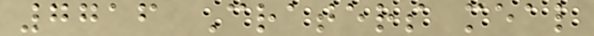7716 Craters meal
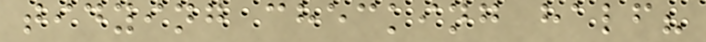tidying checking half?
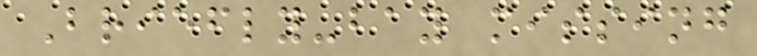Briefly-bay missing
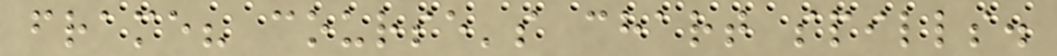frame? course's chart spills.
